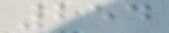254
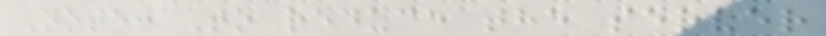Note: To reduce the server
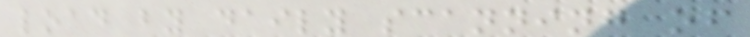load by daily scanning of
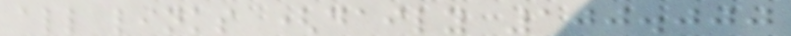all links (daily 100.000
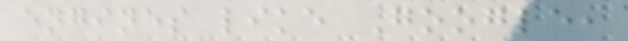engines like Google,
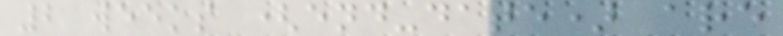2 weeks (end-date) are
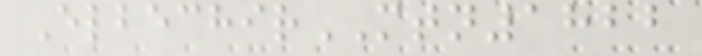ElbechirMTN1822
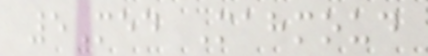5Med Mahmoud
